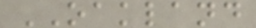OAKLAND
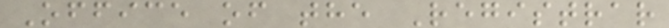Office of the Registrar
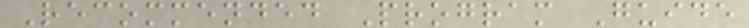Recommended Program Guide
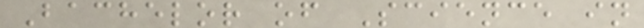Bachelor of Science in
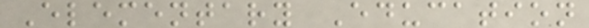Elementary Education
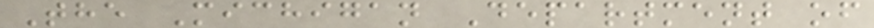The Michigan Department of
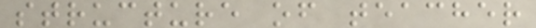structure of teacher
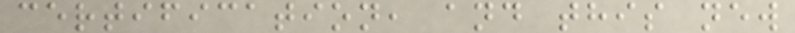certification, and this new
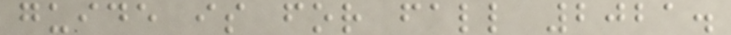guide is for fall 2021.
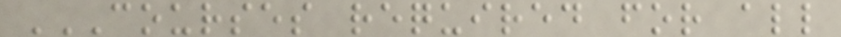COURSES REQUIRED FOR ALL
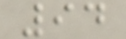94
